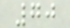70
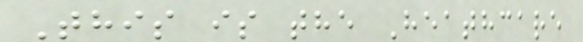This is the Heathcare
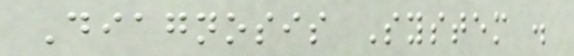Diagnosis System .
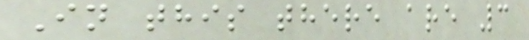In this there are 3
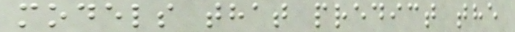models that predict the
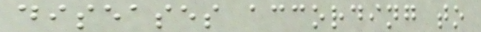diseases according to
